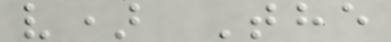v) The
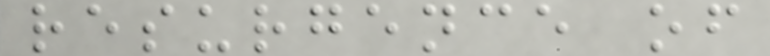resurgence of
